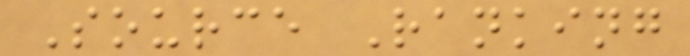Source Ranking
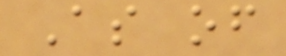As of
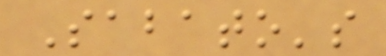Sabato's
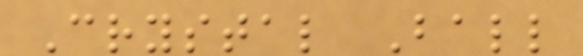Crystal Ball
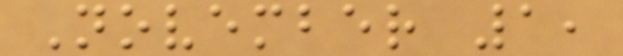November 1,
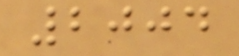2004
